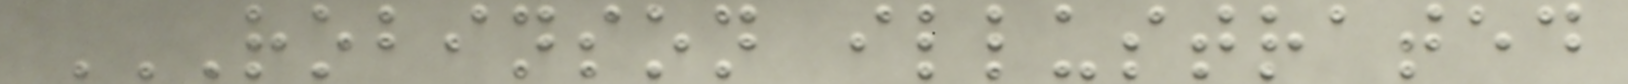ROBINSON ILLUSTRATED
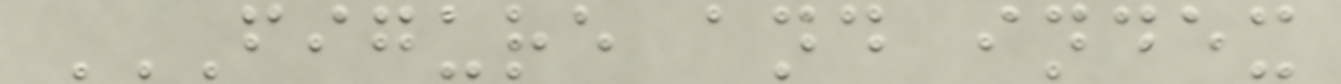FIGURE AND INDEX
